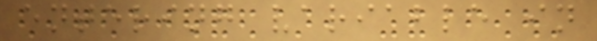entering variable in
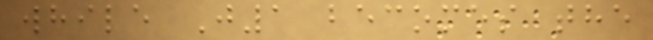while J1 becomes the
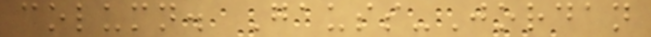column. Gauss-Jordan
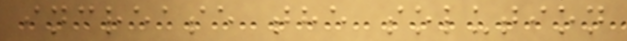increase the solution
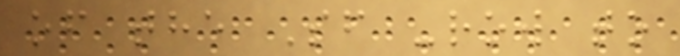of the Sf -row to
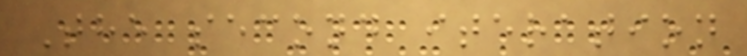The second iteration
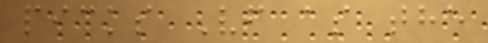picks Vf as the
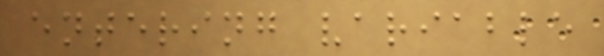entering variable
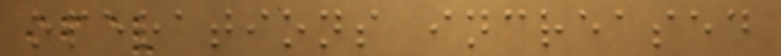operations increased
